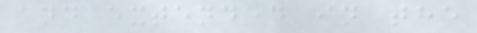and extended in the
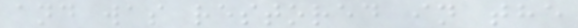and was restored in the
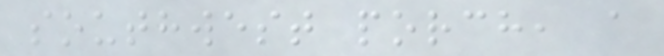southwest porch, a
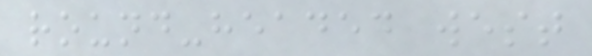round-headed west
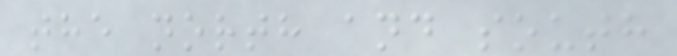the north and south
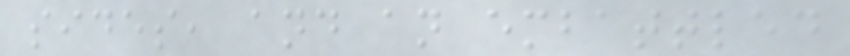sides, and an embattled
